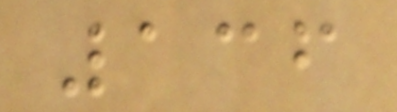136
